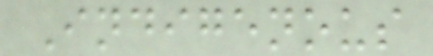Indigenous
